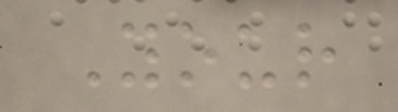Your
